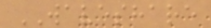WAVESHARE
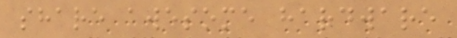share awesome hardware
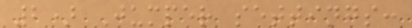2) Jumper settings:
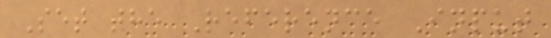Set the Reference Input
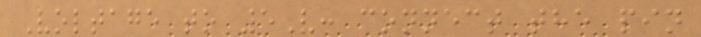Voltage to 5V: connect the pin
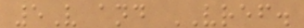5V and VREF.
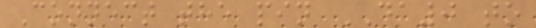Connect the pin DA0 to
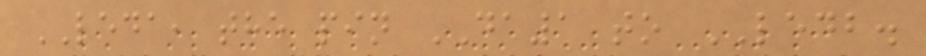LEDA, the pin DA1 to LEDB.
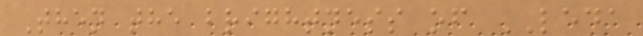Then the brightness of LEDA
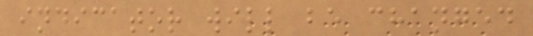indicator will be changed
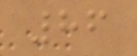86
